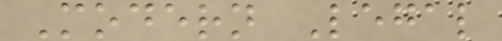Modern Legal
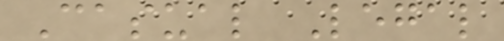Casual Legal
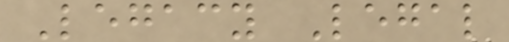Legacy Legal
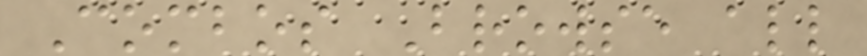Combos Browse all
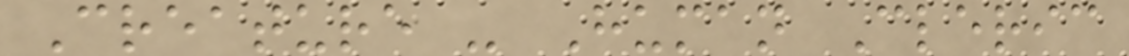Creature - Human Cleric
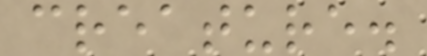creature.
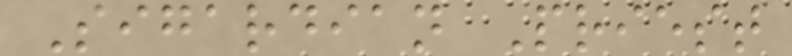Sigardian Priest
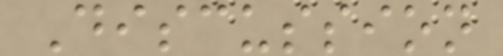Discussion
